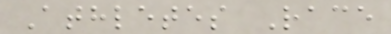Athletes Race
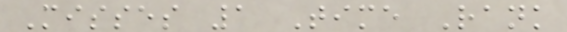Misses 1 Time Rank
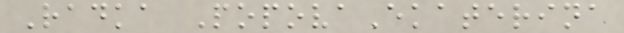Radka PopovaEkaterina
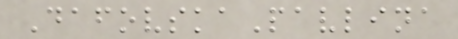DafovskaPavlina
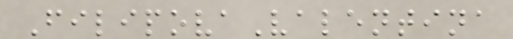FilipovaValentina
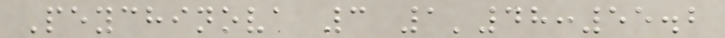Peychinova 3 1'48:55.2
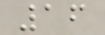16
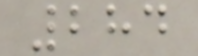284
